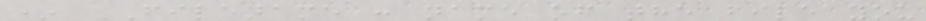* FILENAME : name of the file you
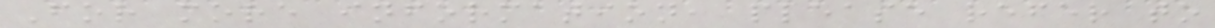For more information, please refer to
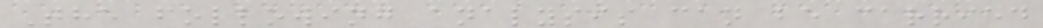The following analysis can be carried
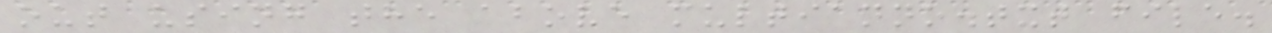out using the above multianno.txt file.
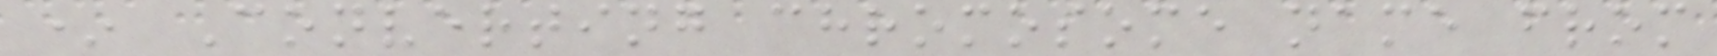* Converting chromosome name from
